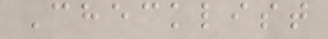Checklist
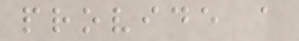provide a
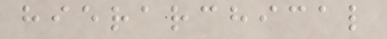hierarchical
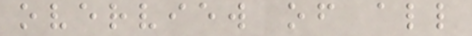overview of all
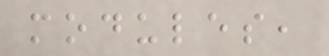modules,
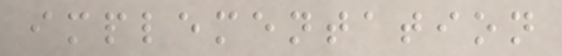implementation
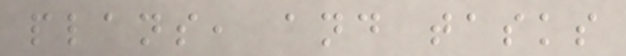plans, and tasks
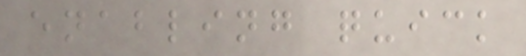enabling quick
